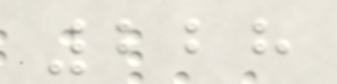228
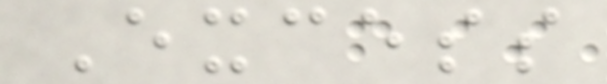Excess
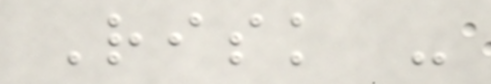Risk -
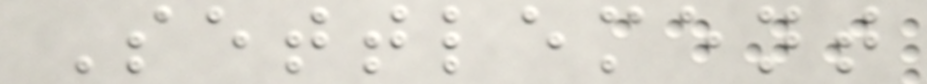Settlement
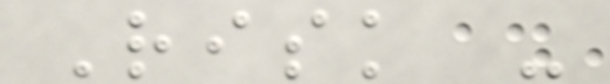Risk -
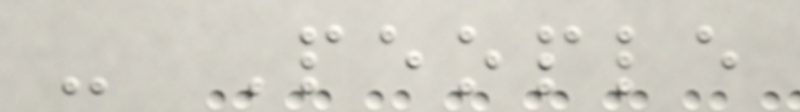- People
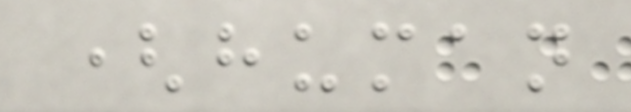(human
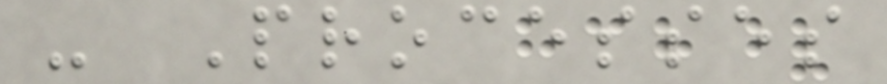- Processes
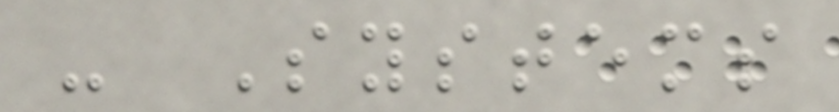- Systems
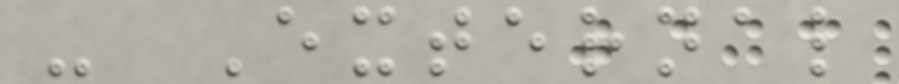- External
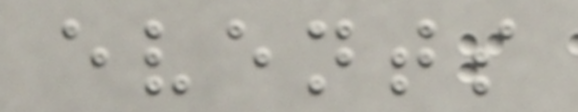events
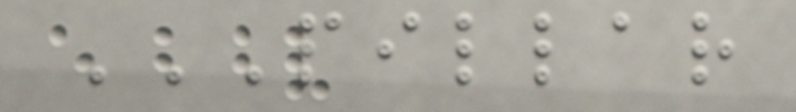PILLAR
